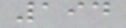194
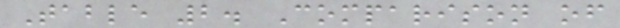Table 2. Comparison of
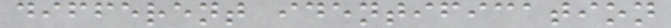different identification
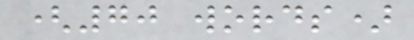(70 words)
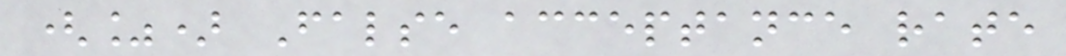(%) False acceptance rate
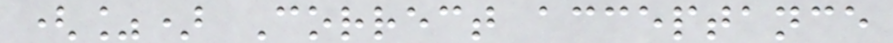(%) Correct acceptance
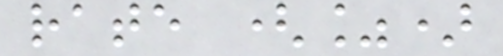rate (%)
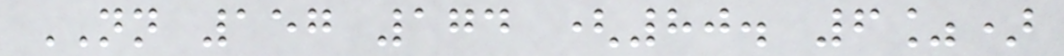NN 157 174 (80. 6%)
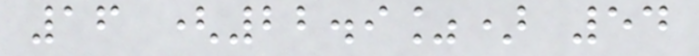16 (22.9%) 54
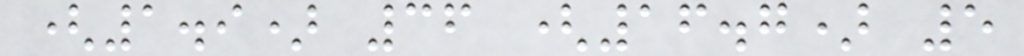(1.9) 36 (16.7) 5
